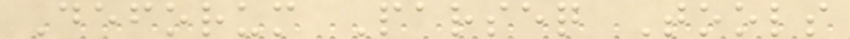Deforum Parseq Tools
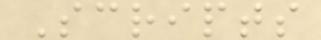Scripts
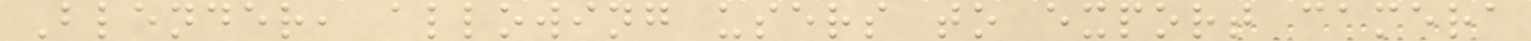Blender, allowing users to export camera
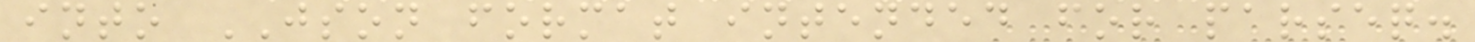into JSON format intended for parseq.
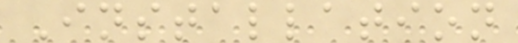Installation
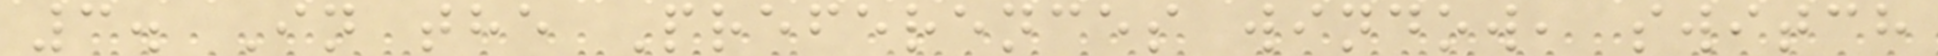3. In the Preferences window, switch
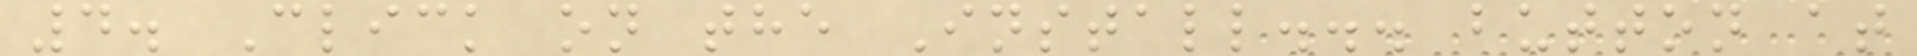4. Click on the Install... button at
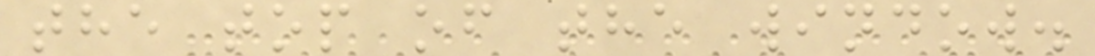the top of the window.
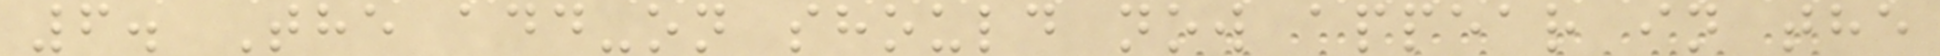6. The add-on should now appear in the
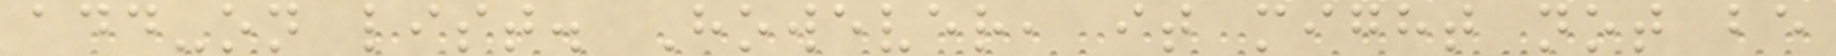add-on list. However, it might not be
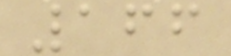166
